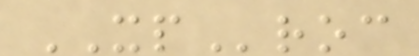XProc
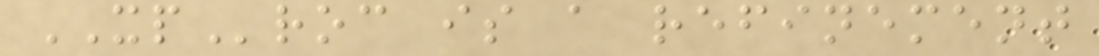XProc is a refinement
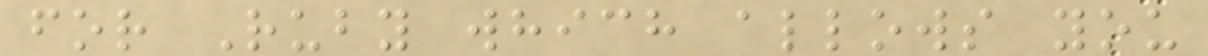for Ruby which allows you
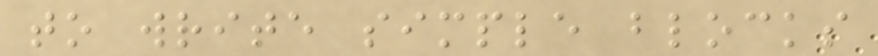to write simple blocks
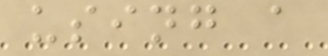using a
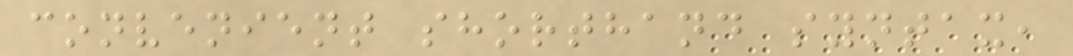convenient shorthand syntax,
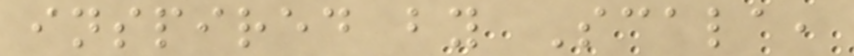inspired by Scala,
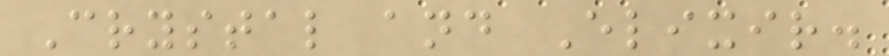Crystal and Elixir.
